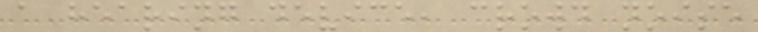a hearing device, crowd noise
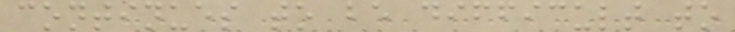continues to be difficult to
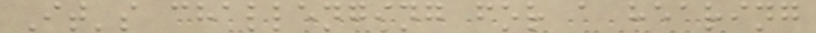It's challenging for a hearing
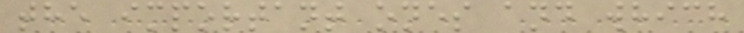the important ones and which
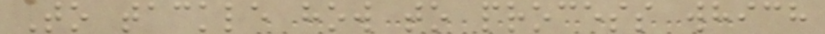To tackle how to process which
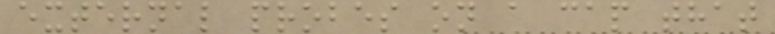external probes on a cap that
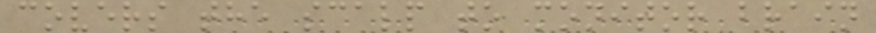covers the scalp to monitor brain
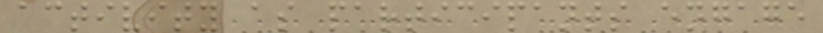activity as participants engage
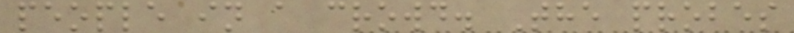people in a crowd. The probes
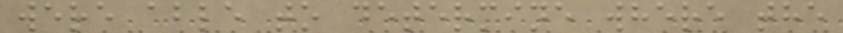were able to determine where the
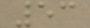53
